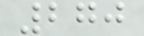270
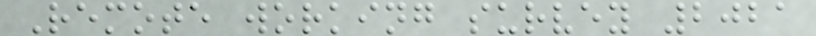Remote working survey 2021
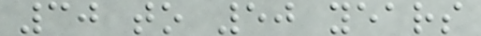30 to 50 years
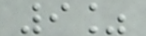9%
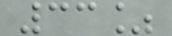33%
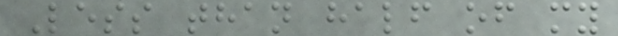Less than half of my
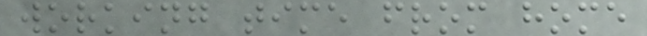working time from home
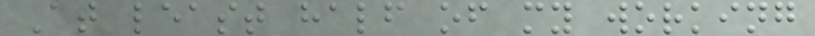At least half of my working
